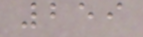259
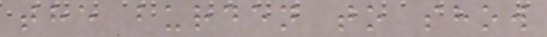the burden to show
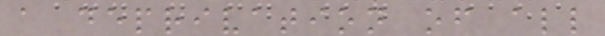a deprivation of all
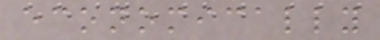economically
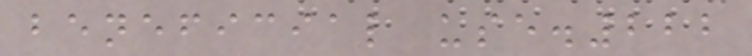beneficial use.222
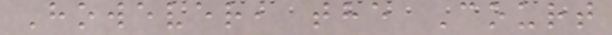However, the Court
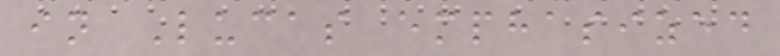in Lucas emphasized
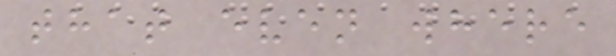that even where
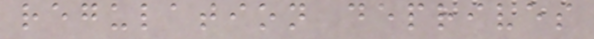regulation deprives
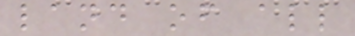land of all
